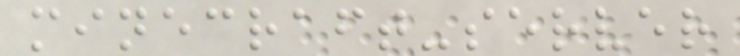minecraft-server
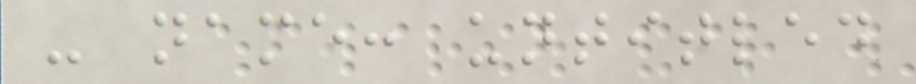- name: untitled
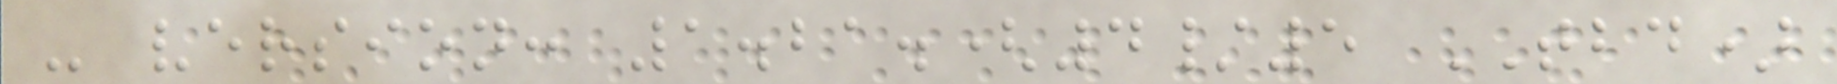- version: 1.21.(4/5 TBD)
